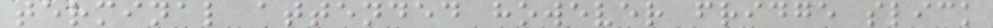terminal attended however fridge slick
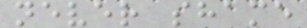never shame
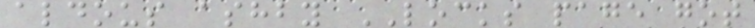aldous ashby LOCKS page got
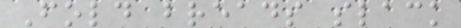Fold breads slack
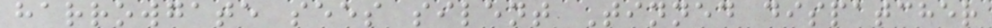harrowgate sees silent Tinned dispatcher
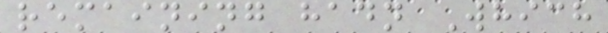remaining hadn Which
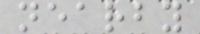nearby
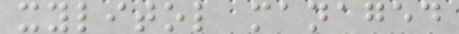xylitol managed
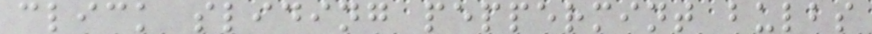click sliding peppermint bulbs
